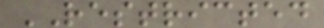RESTRICTED
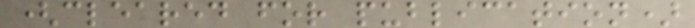(cleared for publication)
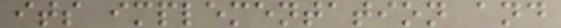its implementation and
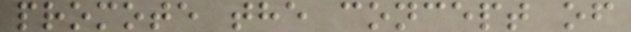promote the concept of
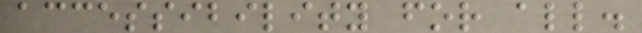accessibility for all.
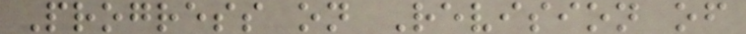Progress on Revision of
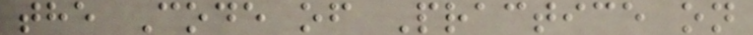the Code of Practice on
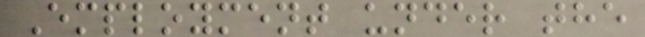Employment under the
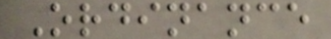Ordinance
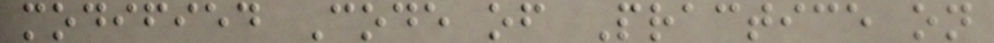modified Code of Practice on
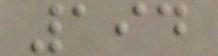194
